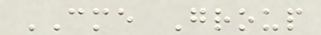CME Group
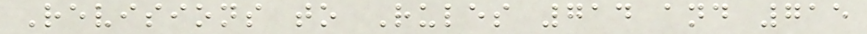Revisions to Rules 714 and 715
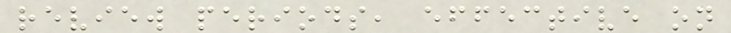review periods, effective on
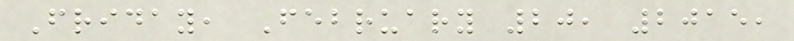Friday, February 20, 2015,
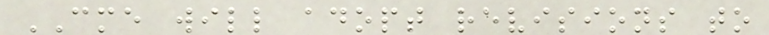CME will adopt revisions to
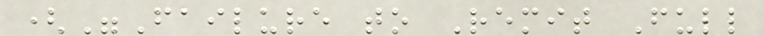("Failure to Remit Full
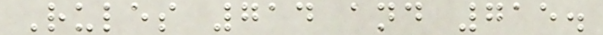Rules 714 and 715.
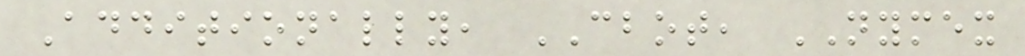Additionally, CBOT, NYMEX
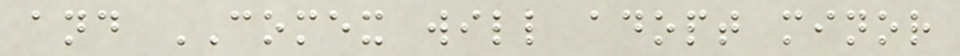and COMEX will adopt minor
